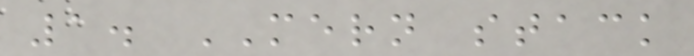1. MERN stack
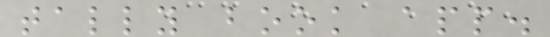tally book app.
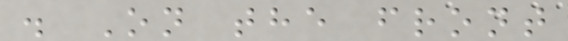. On the front
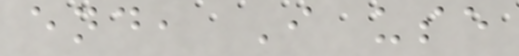end, I use
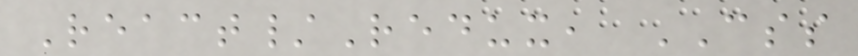React/Redux, CSS
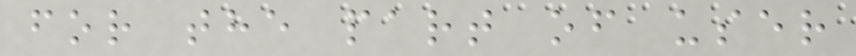for the part of user
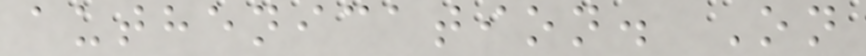authenication. On
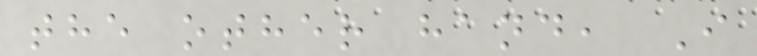the other hand, I
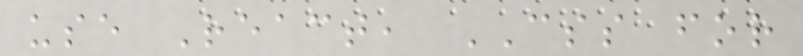use React, CSS for
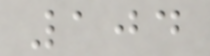104
